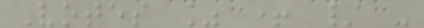Votes % + / -
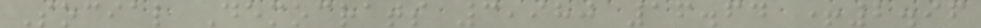Social Democrats 3,980 16.64 +2.96
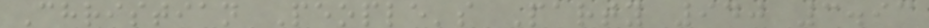Christian People's Party 940 3.93
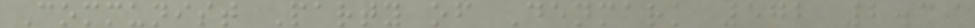Communist Party of Denmark 572 2.39
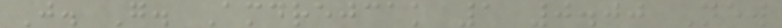J. G. Amdrejcak 1 0.00 New
